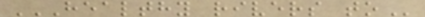HEALTHY RIVERS TO
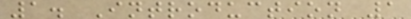1. Introduction 1
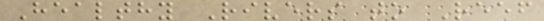Healthy Rivers to Reef
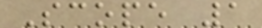Scope 1
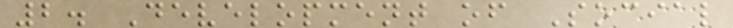2. Development of Social
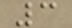3
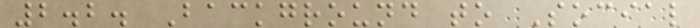2.2. Background to Social
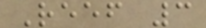Reef 3
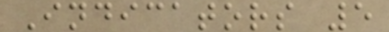Indicators 5
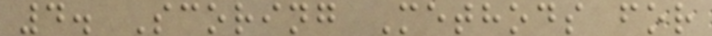4. Scoring Methods for
